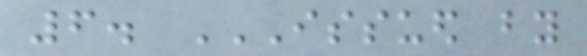6. ISSUED BY
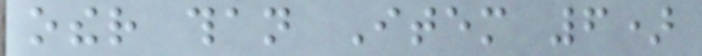other than Item 6)
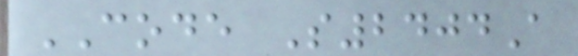CODE S2404A
